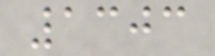1303
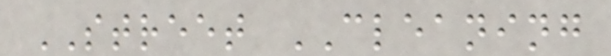STREET CLEANING
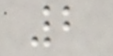2
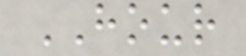HOUR
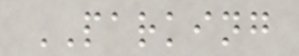PARKING
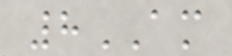8AM
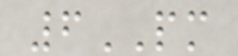6PM
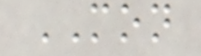MON
